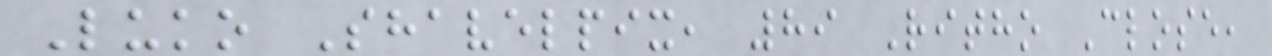Luko Shavelpix, 89 Ritho Close,
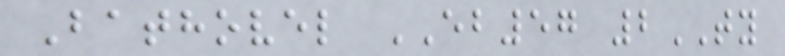Bathovel EB57 2TY
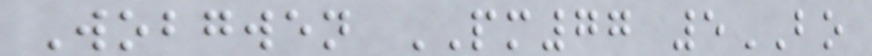Wobgwen PM77 5BO
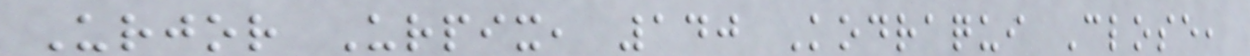Urjor Urpix, 140 Kodraqui Close,
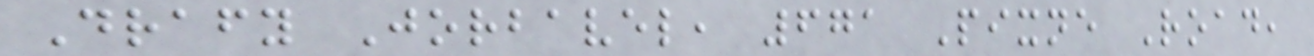Drafy Jorbavel, 671 Pixne Road,
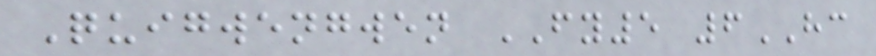Quigwengwen FY5 6HC
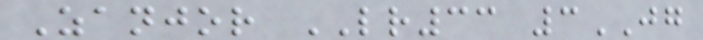Zanjor LR33 3JG
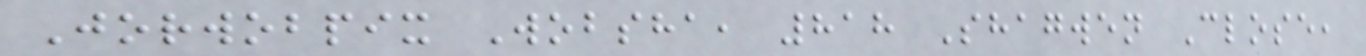Jorwobpix Wobsha, 818 Shagwen Close,
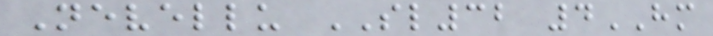Nevellu SL32 4HM
